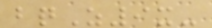bqZ9x-
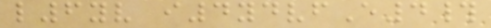l6yv i4ydvfE4#
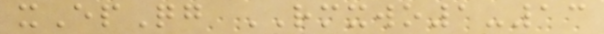xEpQg RMXWO1-13
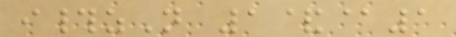i#zN 1&@1
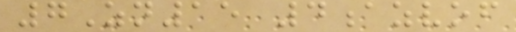7Zn15 4azvof
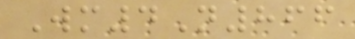Wm4N866
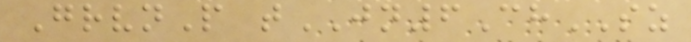GrvnP tJN6ChSZ
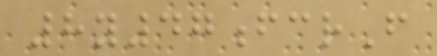8y47fcrF
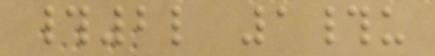#2l 1#u
